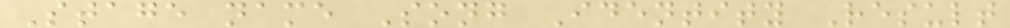Stage name Song Identity Result
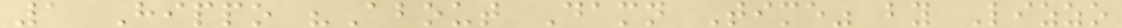1 Hippo "About Damn Time" by Lizzo
